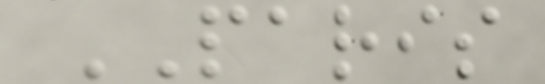PARIS
